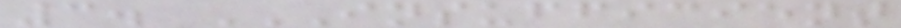3. INSUFFICIENT
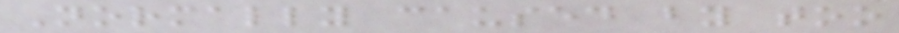Normally caused by too
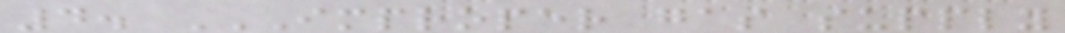4. IMPROPER GAS SUPPLY
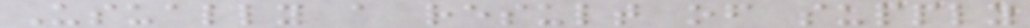Usually a result of supply
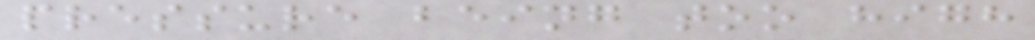pressure being too high
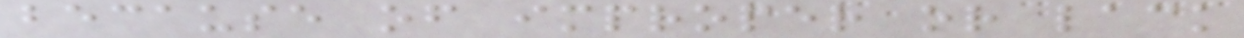because of improper or lack
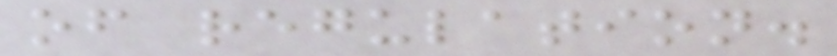of regulation.
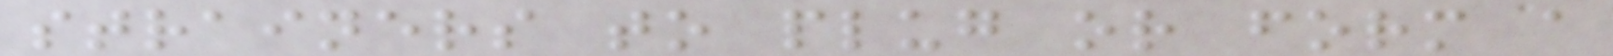strainers to plug or form a
